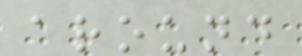around
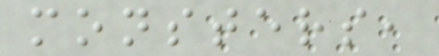monsters,
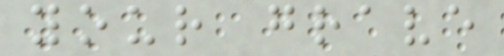your grave
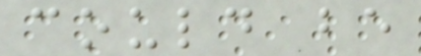could be
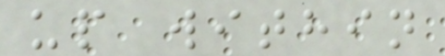up within
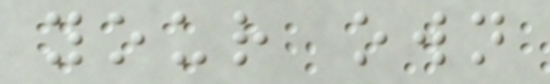your own
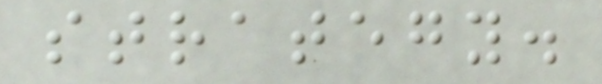strategy.
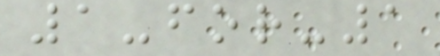1-for-1
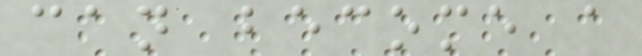can become a
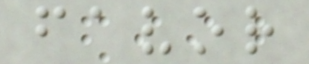favor
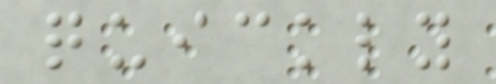quickly
